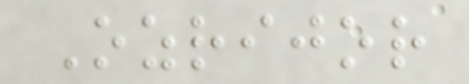Ozrijor
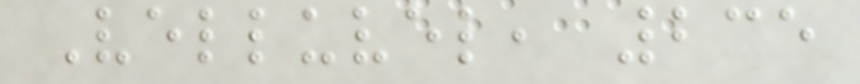Velluvel, 235
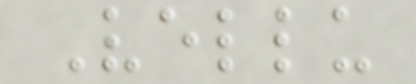Vellu
